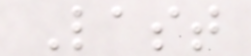Last
